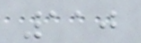110
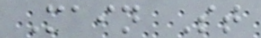Main St
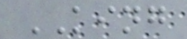KING
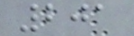201
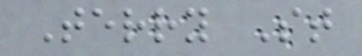Terry St
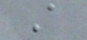A
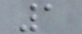1
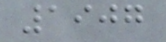1907
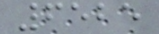6525
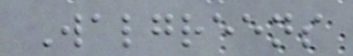Walgreens
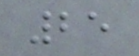25
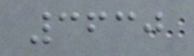3630
